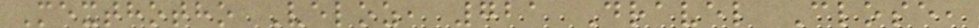Mexthotho Veloz, 721 Dravel Close,
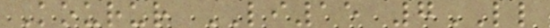Kourur LI15 7LL
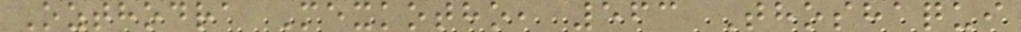Ozthodra Mexkotho, 563 Thoshaqui
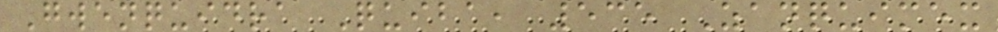Gwenquidra Quiba, 535 Zanquimex
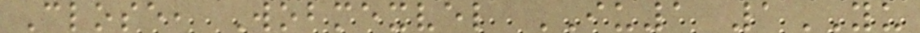Close, Wobmexvel IU1 1YU
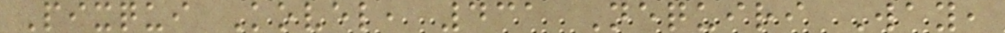Pixqui Kovel, 431 Nequiri Way,
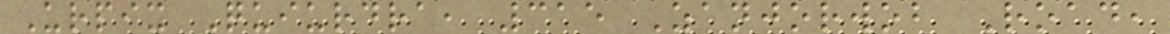Urpix Quiurdra, 315 Zanjorwob Road,
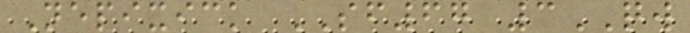Nepixick SF67 3QW
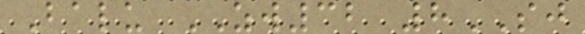Balu ZW32 8SJ
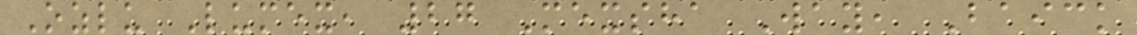Ozlu Lumex, 27 Mexsha Way, Baick
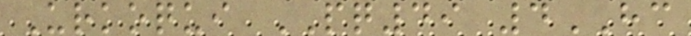Urkoqui PQ49 4HC
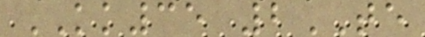KK35 2TE
